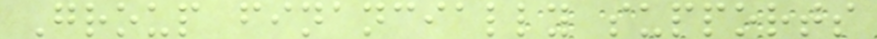Group financially supports
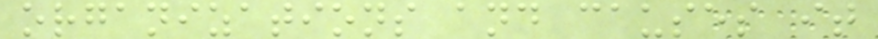organizations and causes it
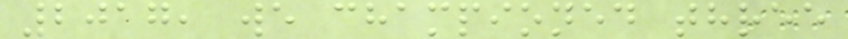2017, we championed three
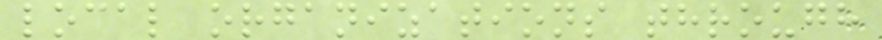local organizations through
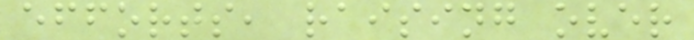efforts, raising over
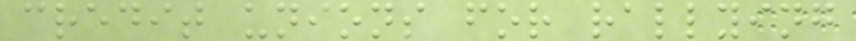credit unions for rallying
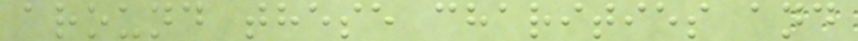around these charities and
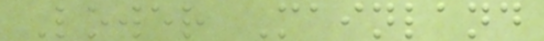Lower Mainland
